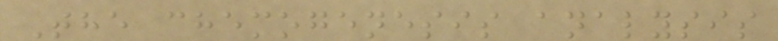The chemogenesis analysis
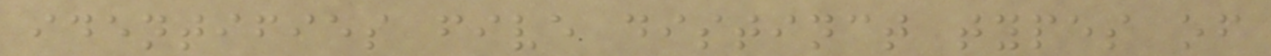identifies five distinct types of
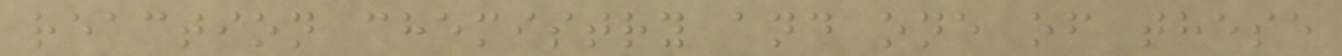reaction chemistry and one of these
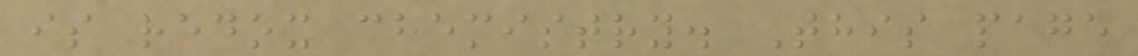is redox chemistry. This page
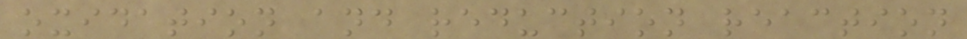oxidation and reduction reaction
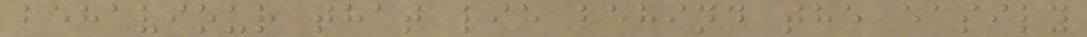behaviour that lie behind the easily
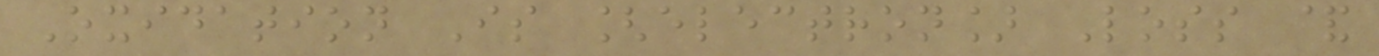Oxidation Is [electron] Loss &
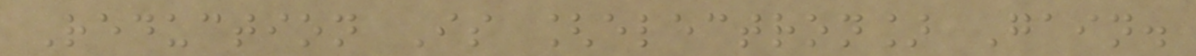Reduction Is [electron] Gain.
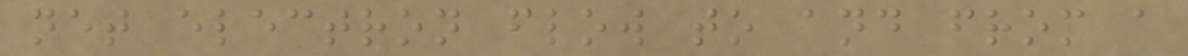net electron flow to and from a
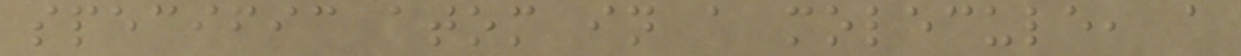specific atom in a molecule, a
